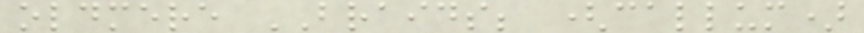oldmere BRAIDS; (callum)
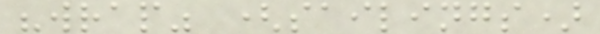"wrap" (sailings)
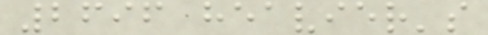2696 heavier's
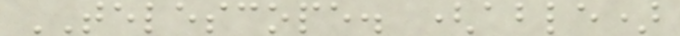TELESCOPE. (able)
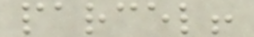parcel!
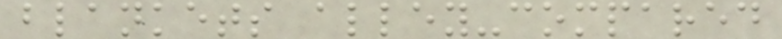blankets alley-compared
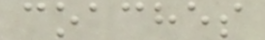coaches
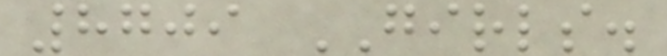8709 GIRLS.
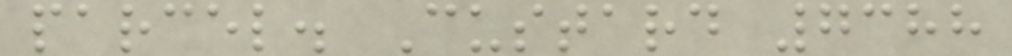parcel. Custard 7388
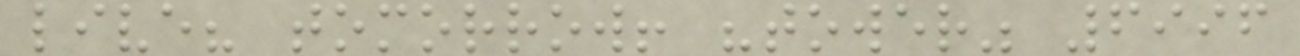live? tomorrow! "tower" 6996
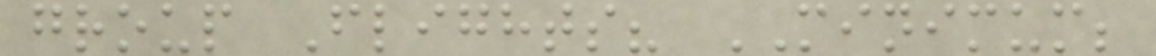group Flights? MINIMUM;
